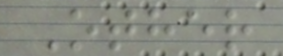Other
